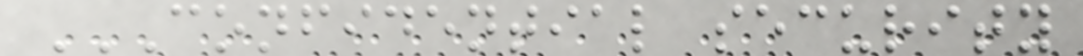CONFIDENTIAL SECURITY
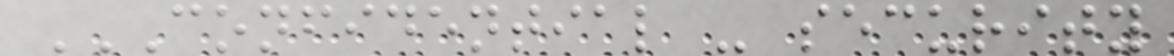CONFIDENTIAL - SECURITY
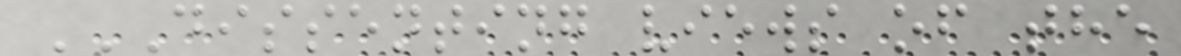DISSENTING VIEWS OF THE
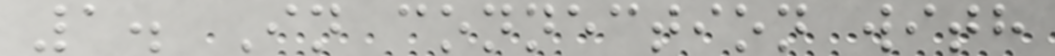1. In connection with
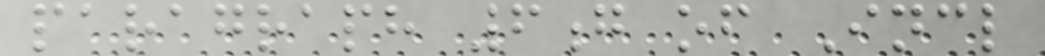paragraph 6g of Incl
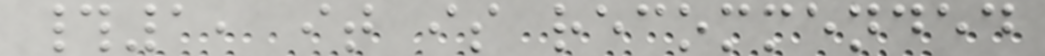#1, it is recommended
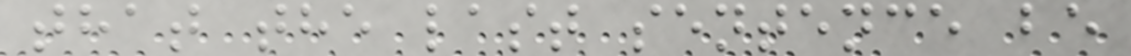that the last sentence be
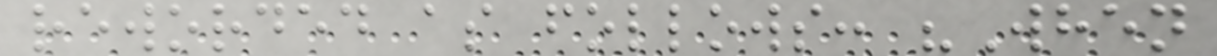reworded as follows: "When
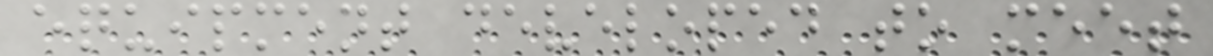equipment developed to meet
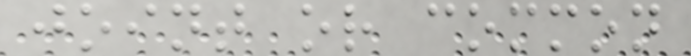joint or common
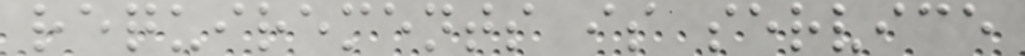requirements is service
